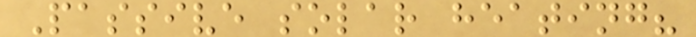Passive solar heating?
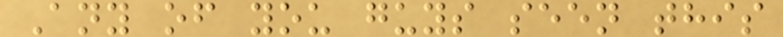Any of you guys seen this
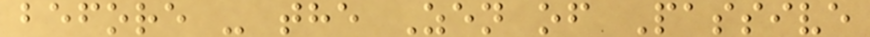before - the Zen of Passive
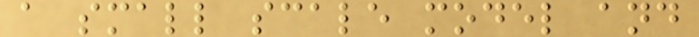a small scale model and
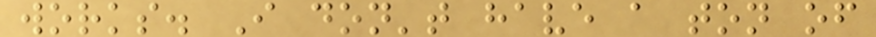works. I don't have a ton of
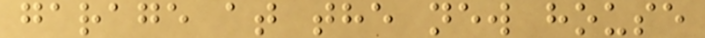garage at the new house
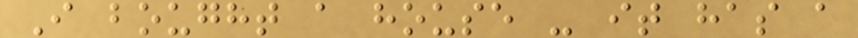I bought a house - it has a
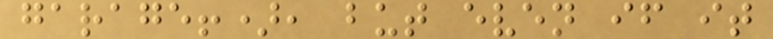garage!), but even if it
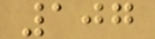107
